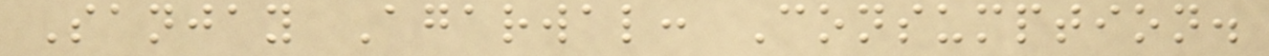Sanjay Agarwal: Consumption.
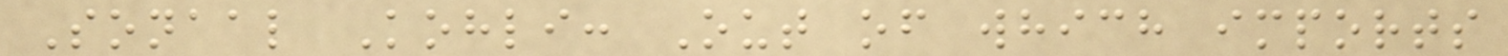Sonaal Kohli: Out of which imports
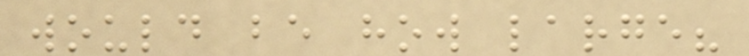would be how large?
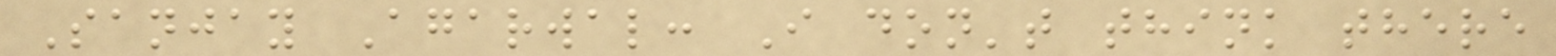Sanjay Agarwal: I don't think there
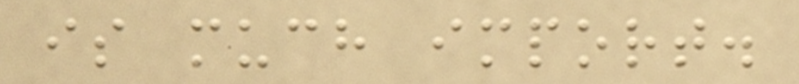is much import.
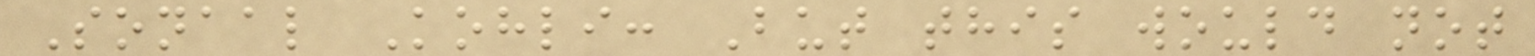Sonaal Kohli: But this would not
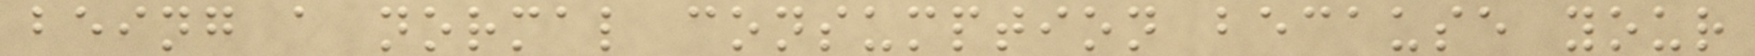being a normal consumption because your
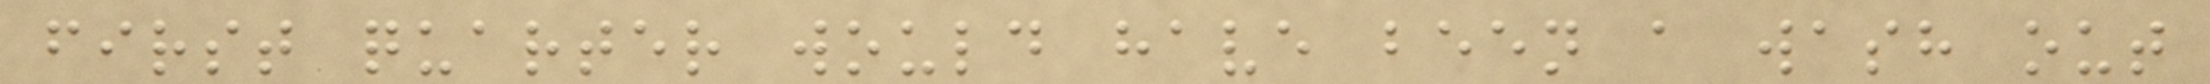first quarter would have been a wash out
